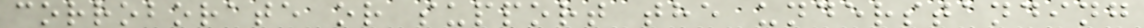corroborate or support the understanding
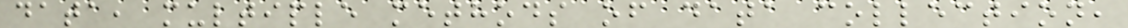data, multiple methods of data collection,
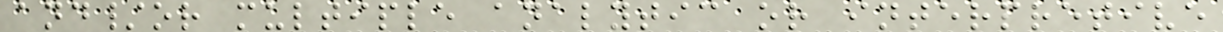and/or multiple analytic or interpretive
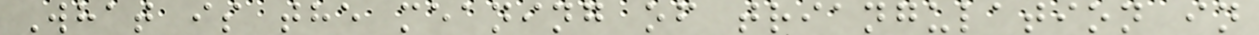What is the meaning of triangulation in
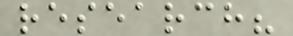research?
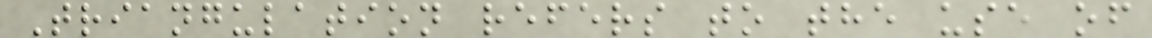Triangulation refers to the use of
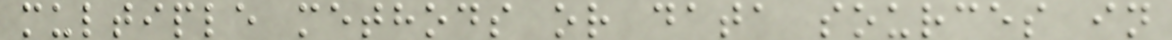multiple methods or data sources in
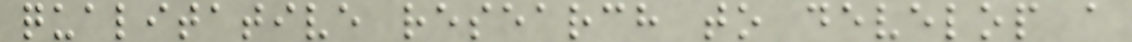qualitative research to develop a
